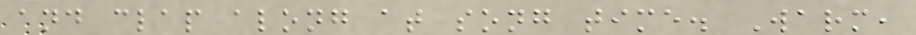and clap along at song time. Warm,
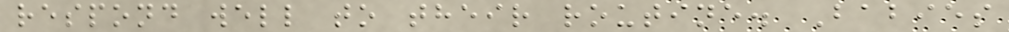respond well to their routine. Babies
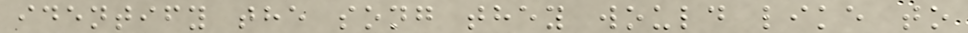identify the song they would like to
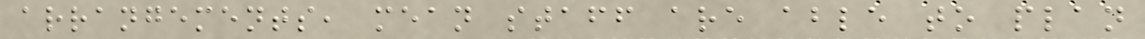arrangements, mean staff are able to plan
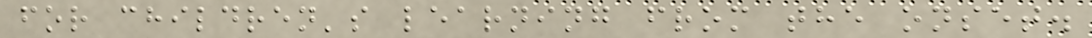for children's learning from the onset.
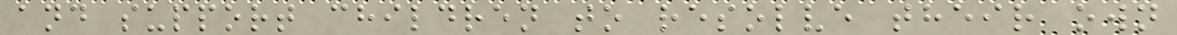and support children to resolve their own
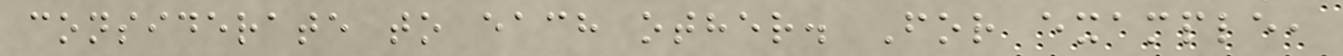considerate to each other. For example,
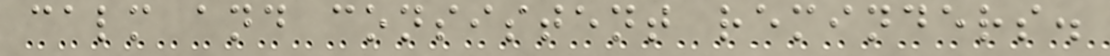calm and consistent reminders.
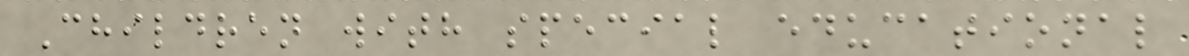Children with special educational
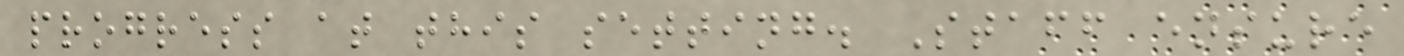progress at this setting. Staff ensure
